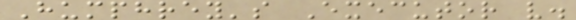Humphrey's Executor v.
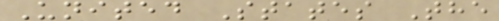United States The
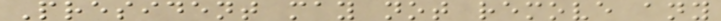President may not remove any
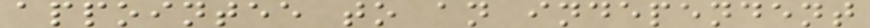appointee to an independent
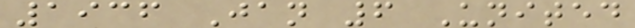1936 Jan 6 United
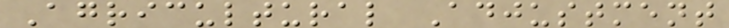Agricultural Adjustment
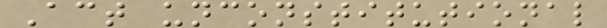Act unconstitutional
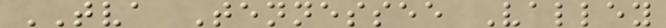TVA Tennessee Valley
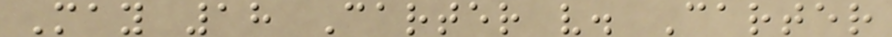May 18 Carter v. Carter
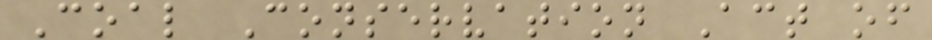Coal Conservation Act of
